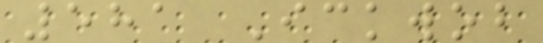581 Ickwob
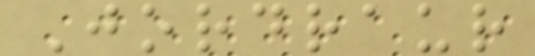Jordraur
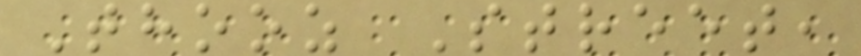Thooz Street,
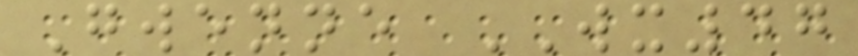Gwenne WX47
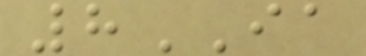8IA
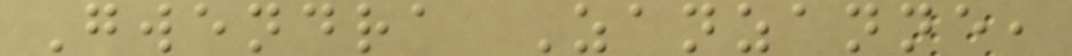Gwendra Zanzanne,
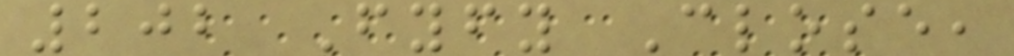202 Fyfy Close,
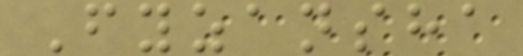Fyzansha
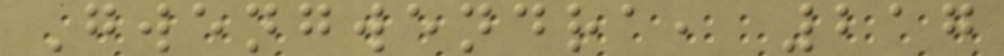Gwengwendra, 217
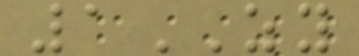1ZY
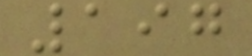197
